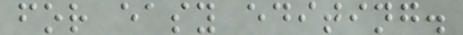for easy editing.
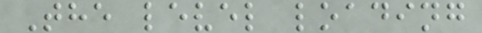The level loading
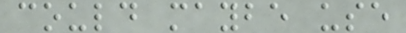could maybe use
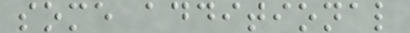some additional
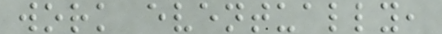work eventually,
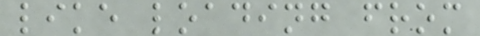like loading from
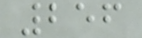256
